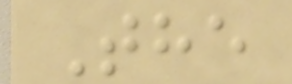The
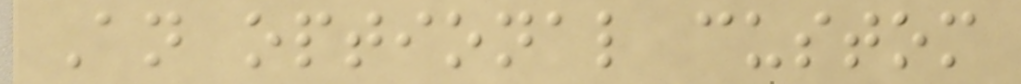An optional custom
